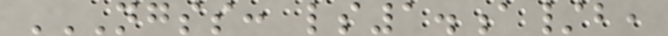NGSS: LS1.A/B,
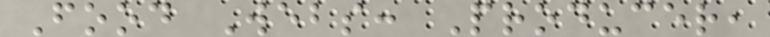Food Webs: Producer,
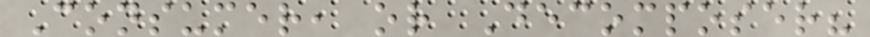Consumer, or Decomposer?
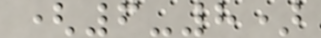(6-8)
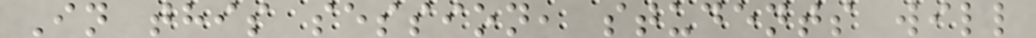In this session, students will
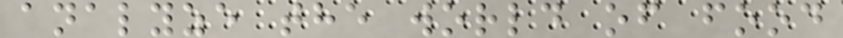analyze the world of food
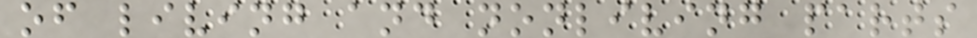of living and nonliving parts
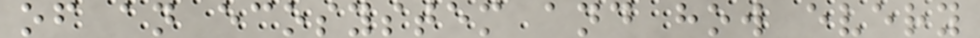of an ecosystem and how every
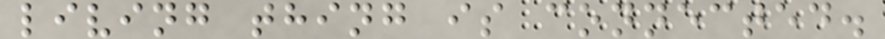living thing is connected.
